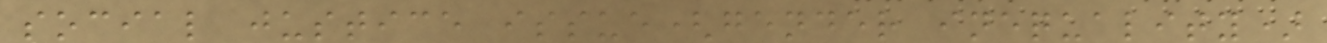social justice issue(gender inequality)
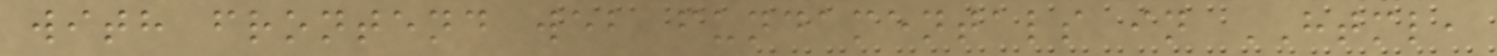with frontend web fundamentals in HTML,
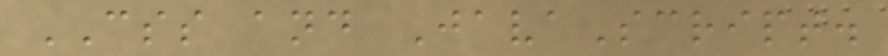CSS and JavaScript.
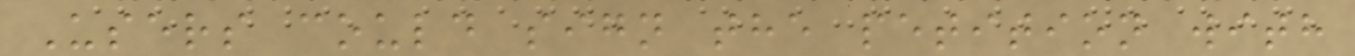Users could sign the petition with
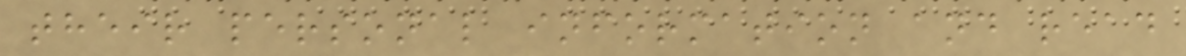their personal information and read
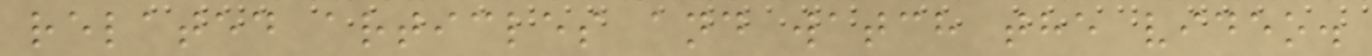related articles and watch the video.
